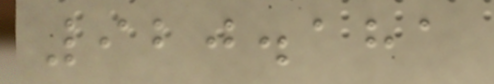920.181
